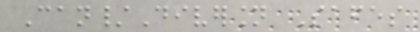Can/Diversion Safes
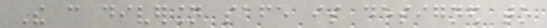The can diversion safe is designed to
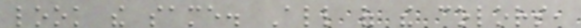look the same. All of the colors,
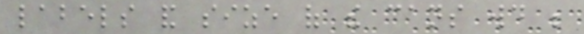labels and size of the cans would be
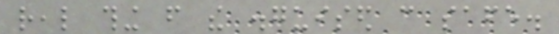real thing from the disguised can safe.
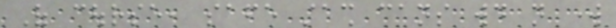Of course, safe stash cans would not work
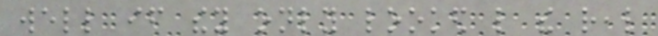well if they only looked like the real
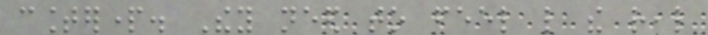counterpart. They need to feel like the real
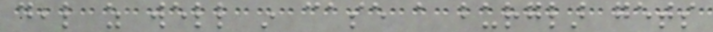deal as well in case a burglar gets
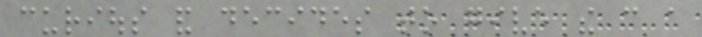curious and decides to give the can a
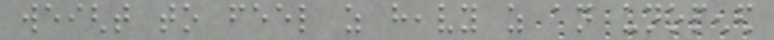weight to feel as heavy as an unopened
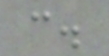can.
